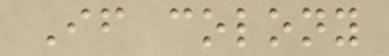If colony
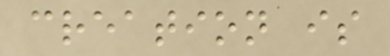creation is
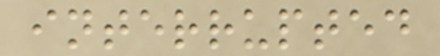interrupted
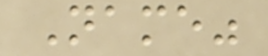Name"
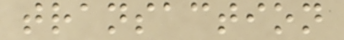transaction
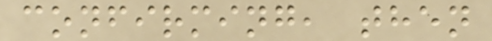confirming, then
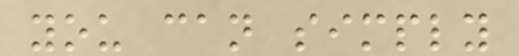you can simply
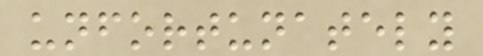unfortunately
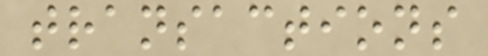transactions
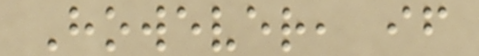However, if
